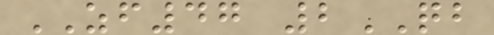ZF47 2QB
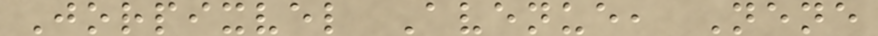Jorpixvel Avenue, Nene
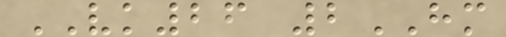VK26 2HM
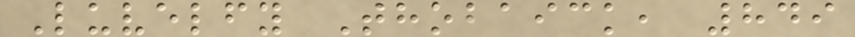Luvelfy Thobaick, 849
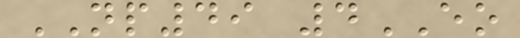NP49 4EO
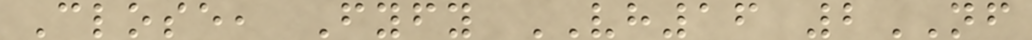Close, Fyfy VH16 2NF
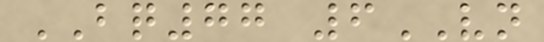BQ77 6VN
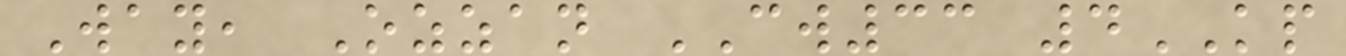Way, Ozzan CW33 4KP
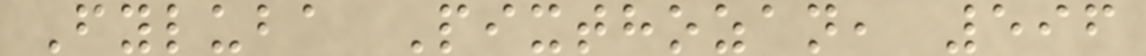Fyluba Pixthozan, 596
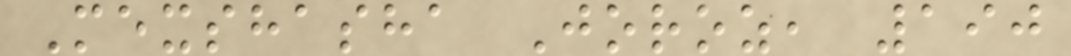Mexshasha Joroz, 190
